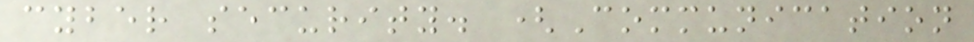cyber security. (Communication
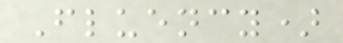Fluency)
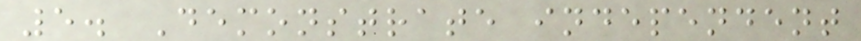5. Demonstrate independent
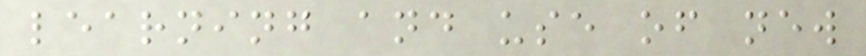learning and use of new
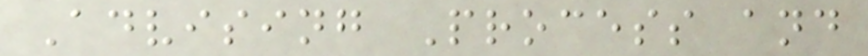Advising Process and
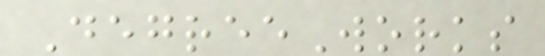DegreeWorks
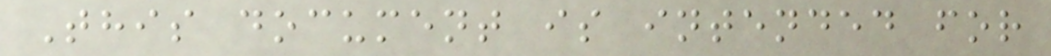This document is intended for
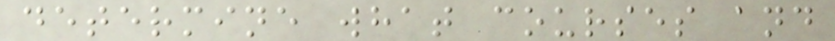determine what courses and
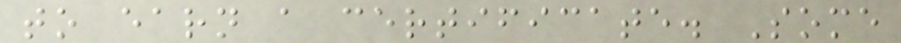to earn a certificate. Some
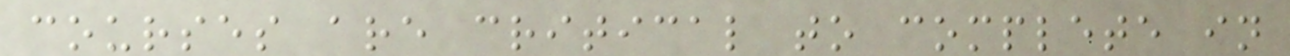courses are critical to complete in
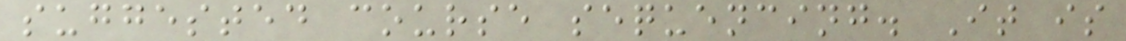suggested course sequencing. It is
